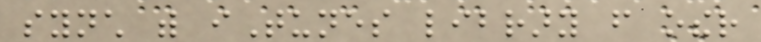synch with iTunes library from other
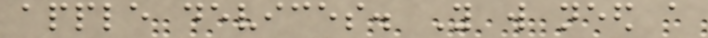apple devices. You will need a
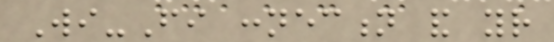Wi-Fi connection and your
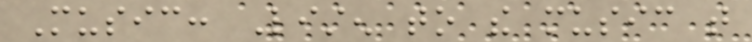Music: Listen to the music that
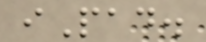iPad.
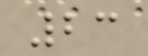23
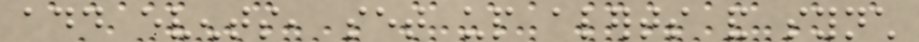add events, set up alerts and synch
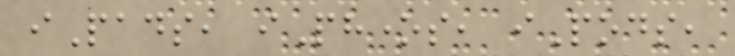iPads, iPhones, iPods,
